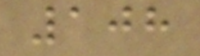108
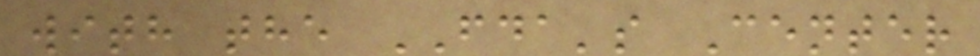with the FDA's Center
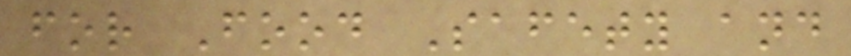for Food Safety and
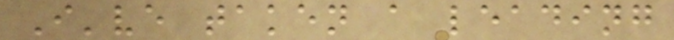I've taken a leading
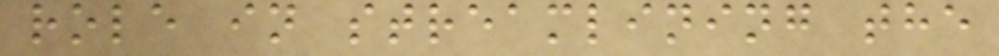role in streamlining the
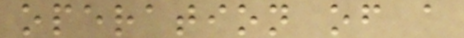operation of a
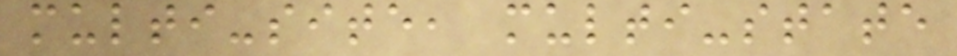multi-site, multi-state
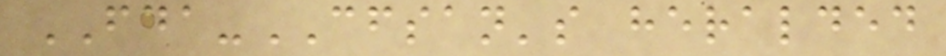FDA-CFSAN's heralded
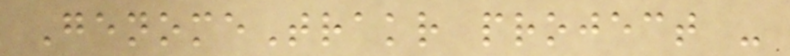GenomeTrakr project -
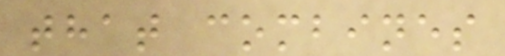that combines
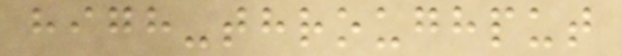high-throughput
